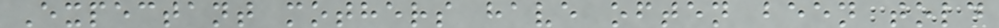Expectant mothers have often been told
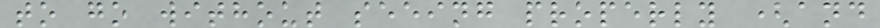to go without seeing properly (and
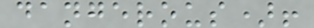dangerous)!
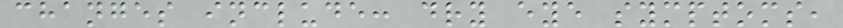changes include: dry eye symptoms,
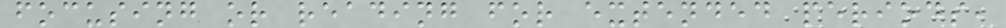focusing or reading for extended periods,
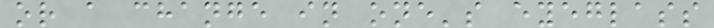or a change in one's eyeglass
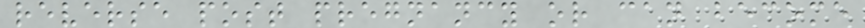reverse post pregnancy or can become
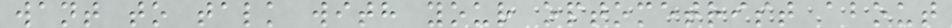want to talk with your optometrist about
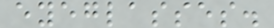eyeglasses.
